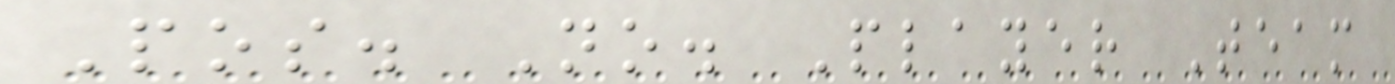Pos. No. Player Team
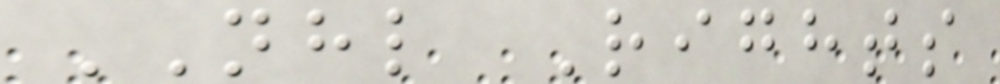NHL Rights
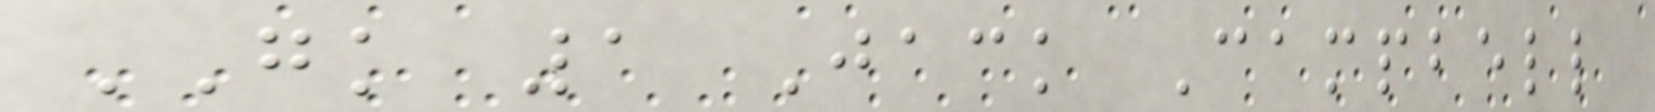GK 1 Jack Campbell
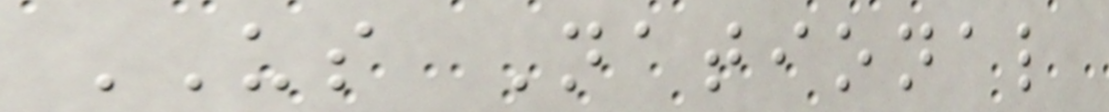US National
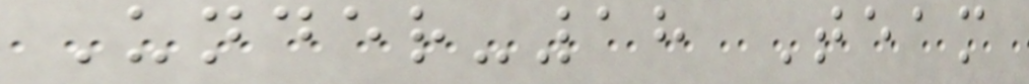Under-18 Team
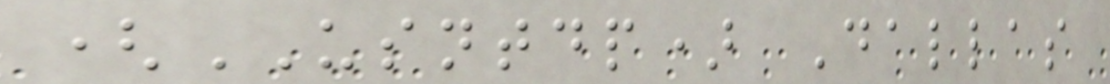(USNTDP) Dallas
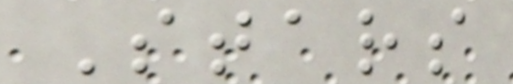Stars
